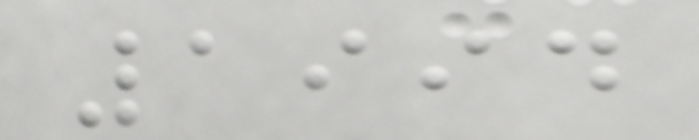1994
